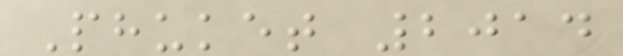Phuket 2014
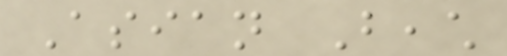Asian Beach
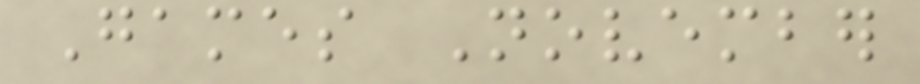Games November
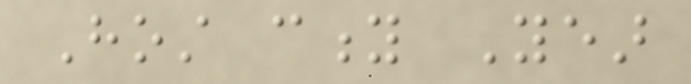Host city Year
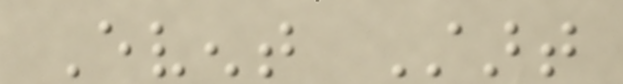Event Start
